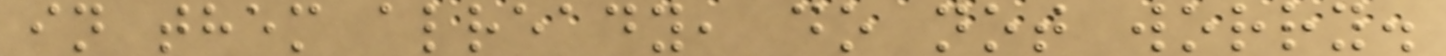in them already, do not worry.
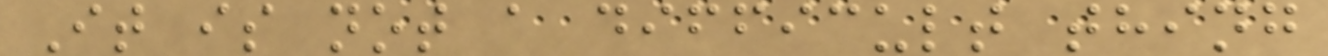It is not a difficult thing
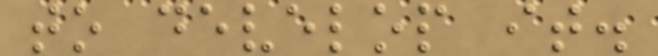to develop it.
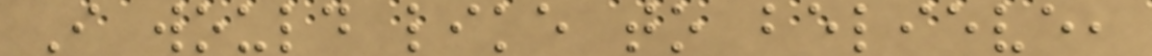I would like to believe,
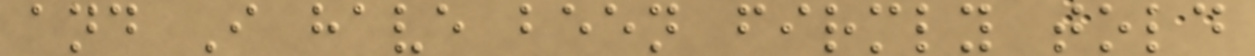and I have been firmly told
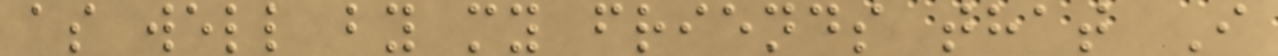as well by my friends that I
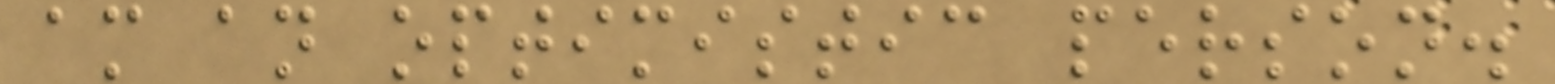am an optimistic person.
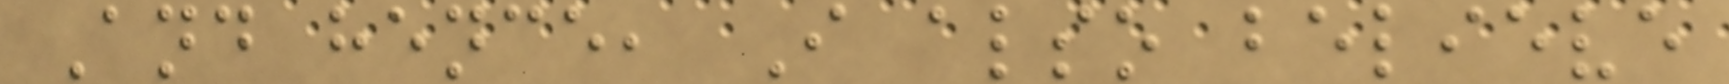And hence, I also believe
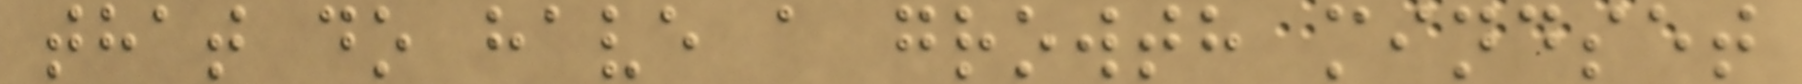that do have a growth mindset
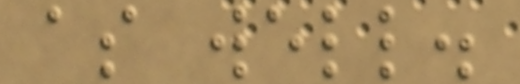as well.
